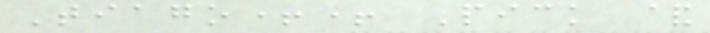Tiago++ Pick &
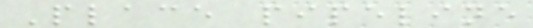Place pipeline
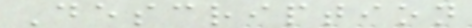Description
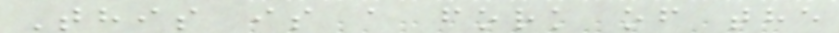This is a fork of the
